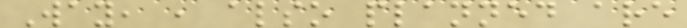Way, , also planned are
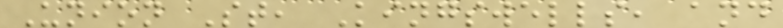Union St, Kingswells, and
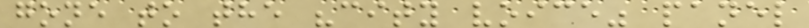gone to the "city voice" panel
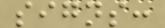signs:
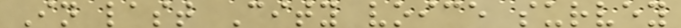In last City voice survey
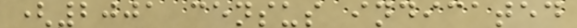(2001 census indicated
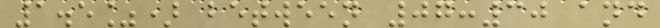1.5%) between 07:30 and
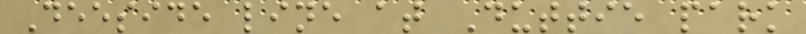Deeside line at Duttie park
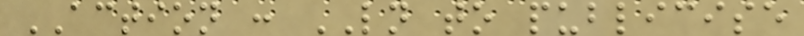ACTION : LN to publicise
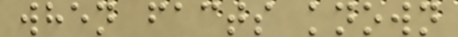when facts known
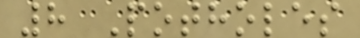8 Potholes
